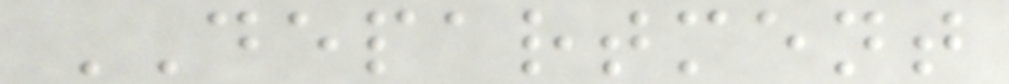DEPARTMENT
